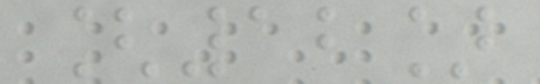[12]
